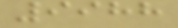9988
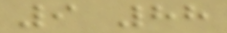9 88
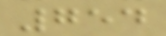754
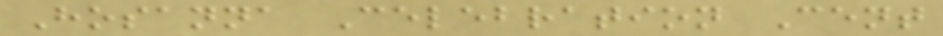Hosanna Celebration Cent
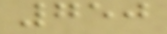750
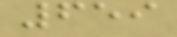659
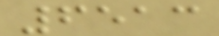6513
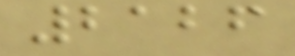2126
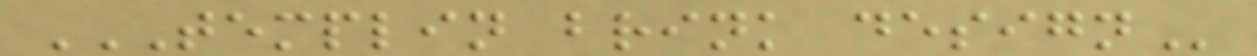TEMPLIN BRINK DESIGN
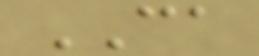CA
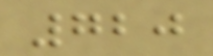720
